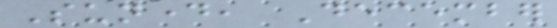Sunday, December
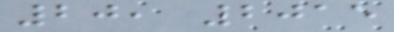20, 2015
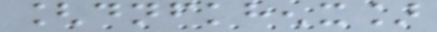[dnfkhenx]
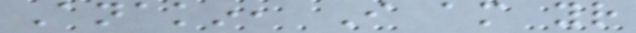Anakin, I am your
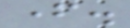father.
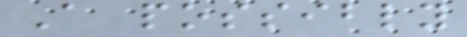A possibly
